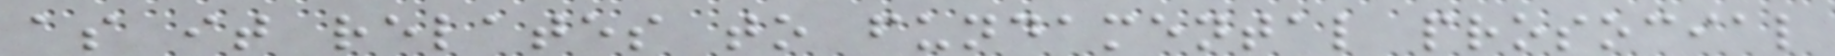as it relates to fundamental prosocial
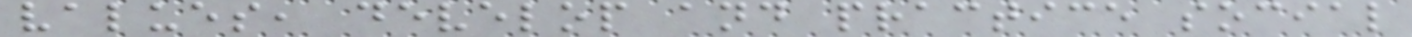values, develop and practice social
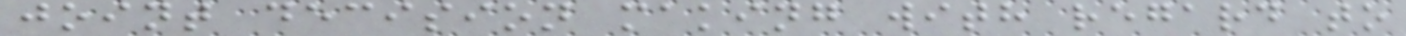joint decision making with regard to
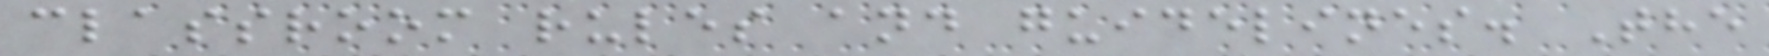classroom rules and guidelines. The
